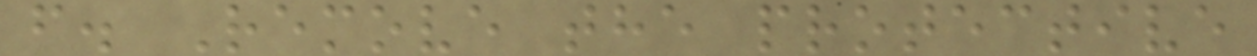f. Remove the protective
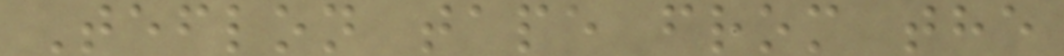Teflon tape from the
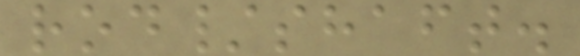rod/shaft.
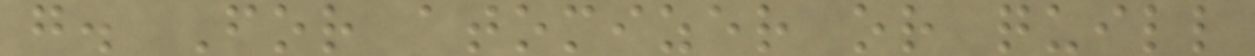g. For atomizer or quill
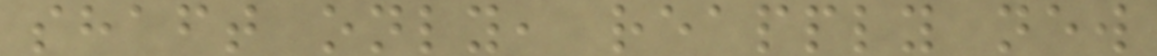shaft only, reapply new
